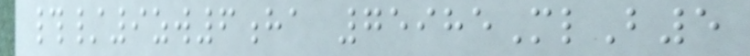#/9zw6ha 75985MlB5
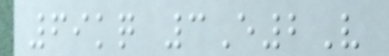69kq 3E2V
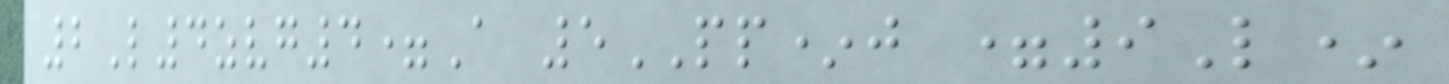2L4zvg4=A 5PP*j =9L*
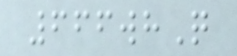666whQ
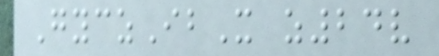GyczIbX z24v
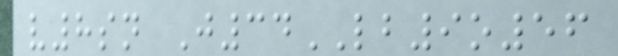v8sn J34LB9o56
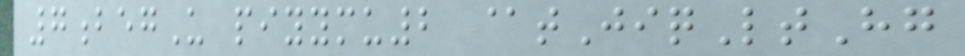7begU piyymu2 @tJiqLtHg
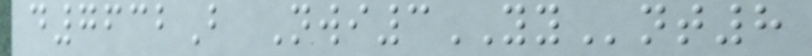d7632B Nwi3YYnt8
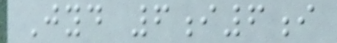Jyd 6i6i
